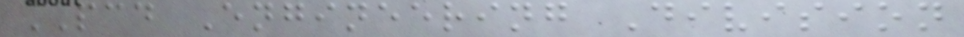PCD Engineering Division
